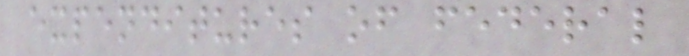expenditures of federal
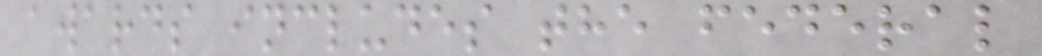awards includes the federal
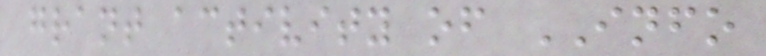grant activity of INFO
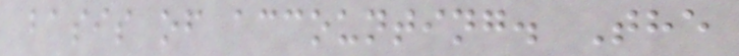basis of accounting. The
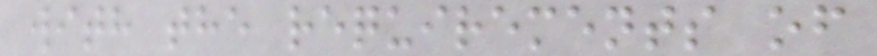with the requirements of
